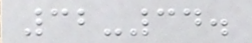32-34.
